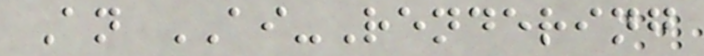An AI-Rendering
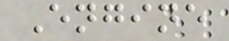Engine
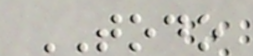TODO
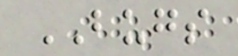BUGS
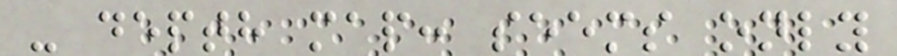- depth map: seems only
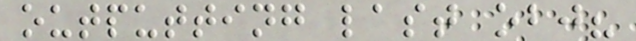outputting last obj?
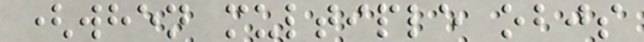(when multiple objs
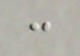:
